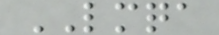LMQA
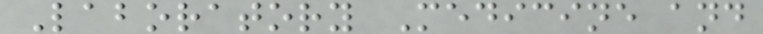Laboratory Medicine and
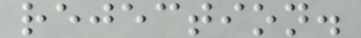rejection.
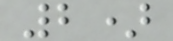2)
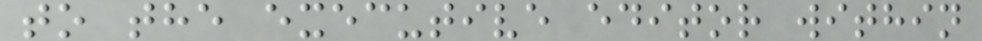to the executive editor within
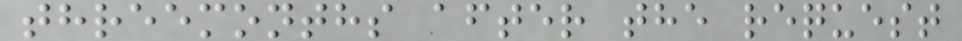threemonths after the request
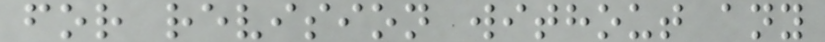for revision without any
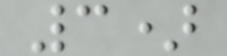3)
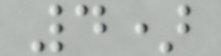4)
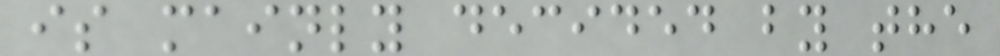is mainly decided by the
